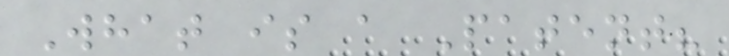What is a Patent?
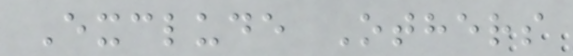Exclude Others
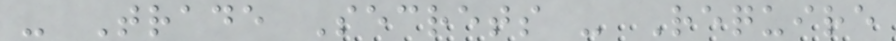- Trade Secrets - Require
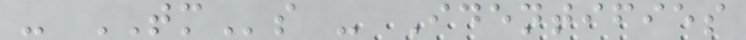- TMs - Identifies
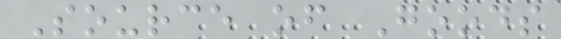Source of Goods
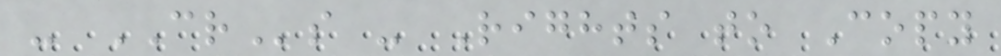- CRs - Rights to Copy
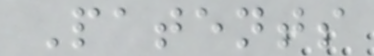Patents
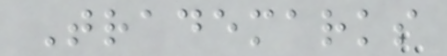Trademarks
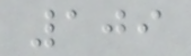109
